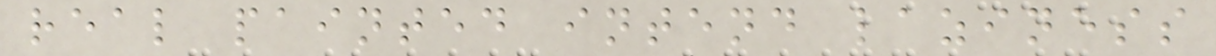real painted intend laziness
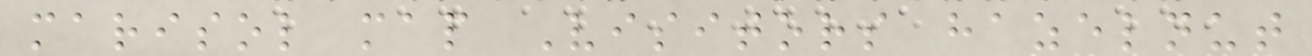marisol map Visitors hazelnut
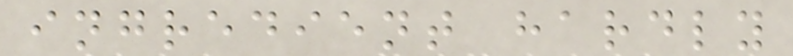ingredient hardly
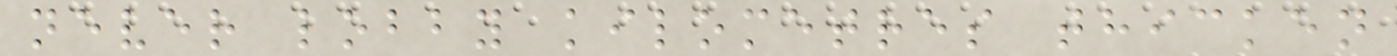never lobby kilometres thicken
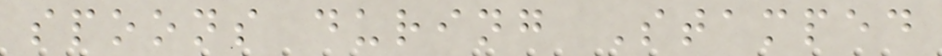spoons during Stamped
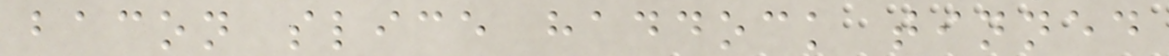bacon slice haddock tinned
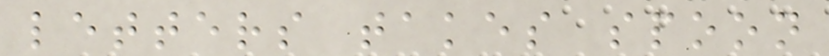letters takes spoon
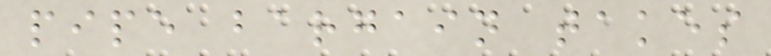pipe bargain takes
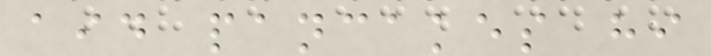aid pancakes hi
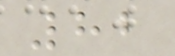82
